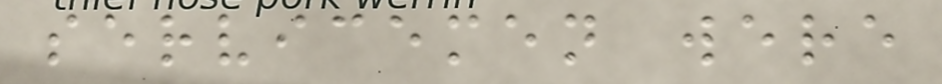servicemen were
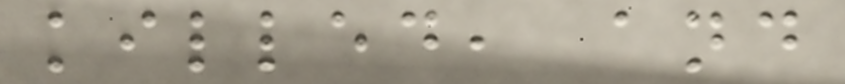killed, and
